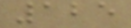125
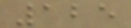125
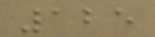125
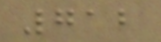712
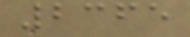2365
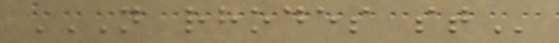N RHODES ST
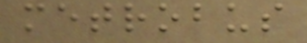metrobus
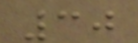30
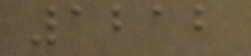1212
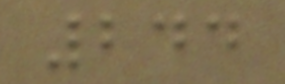244
